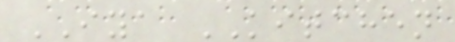IYA KITCHEN
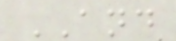AND
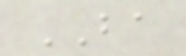BA
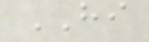HI
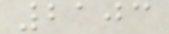2103
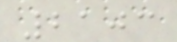2103
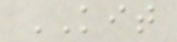KIT
